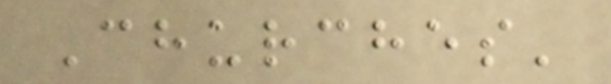Churches'
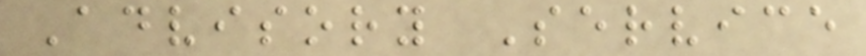Advisory Service
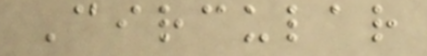Circular
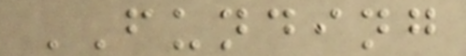FUNDING
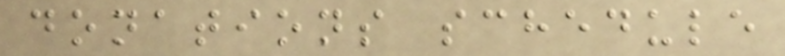donations schedule
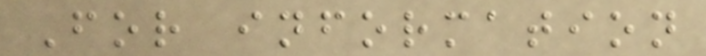For information
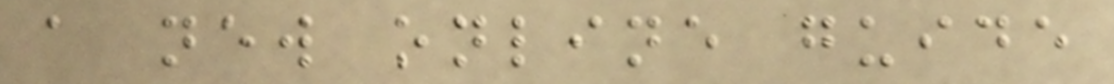a new online guide
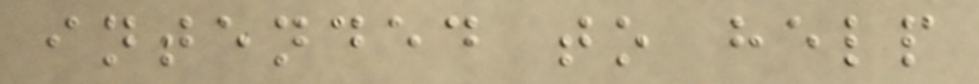intended to help
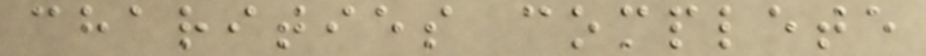charities complete
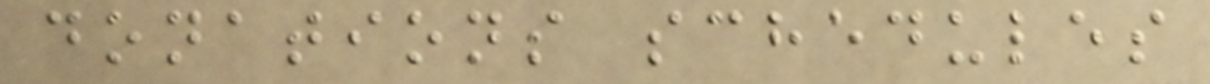donations schedules
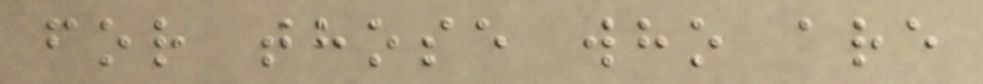for those who are
